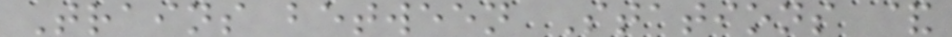Trains between Stations &
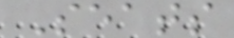Seats
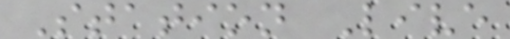Station Live
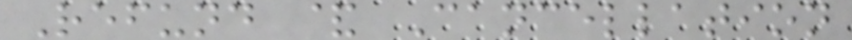Refund & Cancellation
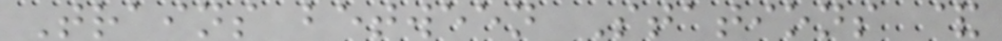Trains between Stations &
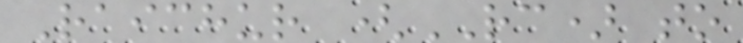Raichur (RC) to
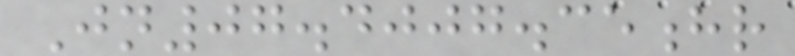Jn07.4007.35hr
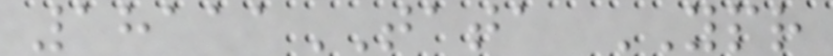18111TATA YPR
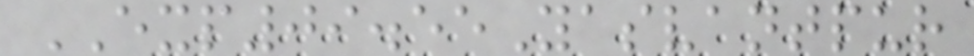EXP09.55Yasvantpur
